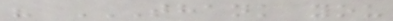" THANK YOU
